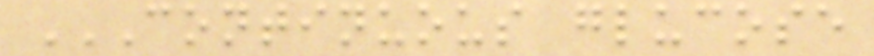CONTINUOUS GLUCOSE
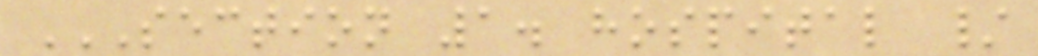SECTION 1. HOSPITAL /
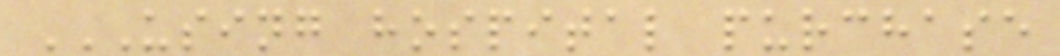USING HOSPITAL PURCHASE
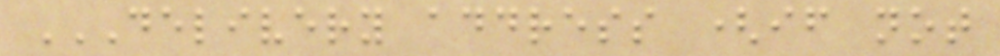DELIVERY ADDRESS (IF NOT
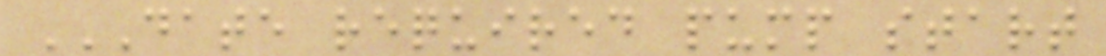DATE REQUIRED PUMP START
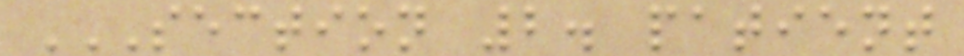SECTION 2. PATIENT
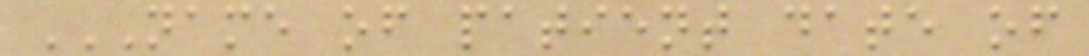NAME OF PATIENT DATE OF
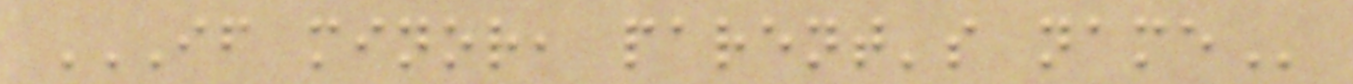IF MINOR, PARENT'S NAME
